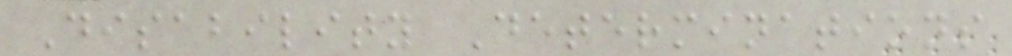Disability Determinations
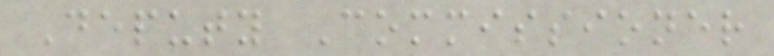Deputy Commissioner
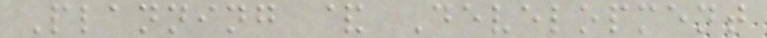Planning & Development
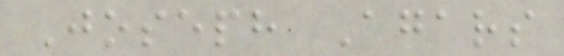Joseph Agars
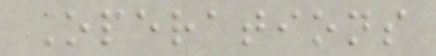Operations
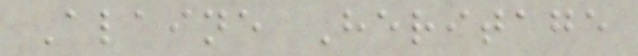Alaine Heritage
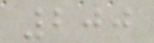200
